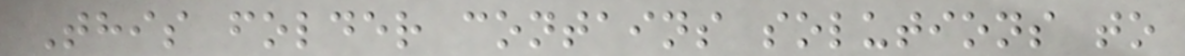This folder contains solutions to
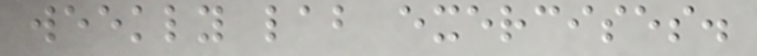weekly lab exercises.
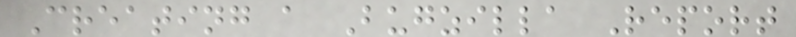Creating a Bugzilla Report
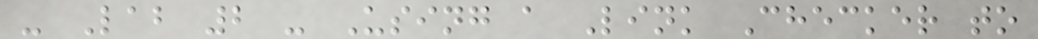- Lab 2 - Using a Link Checker to
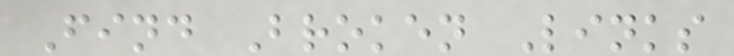Find Broken Links
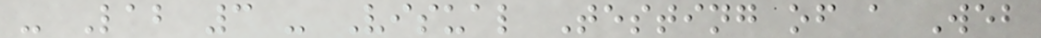- Lab 3 - Visual Testing of a Web
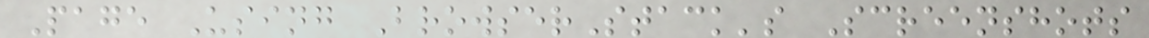Page Using BrowserStack's Screenshots
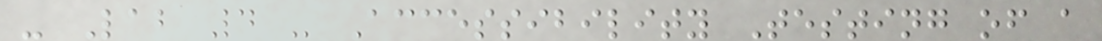- Lab 4 - Accessibility Testing of a
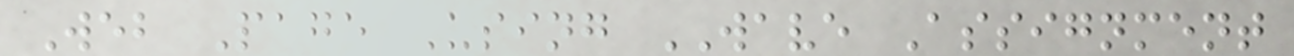Web Page Using WAVE Assignment
